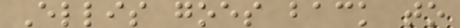Ellis goes back to
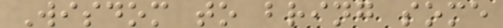Wisdom to bring some
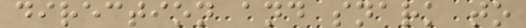direction and snark to
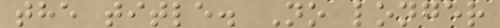the title. No longer
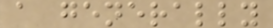a generally
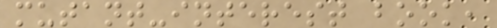mutant-interest book,
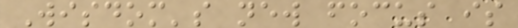Wisdom's new focus is
